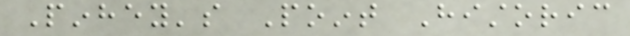Pinhey's Point Historic
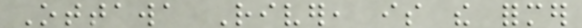Ottawa River, is the former
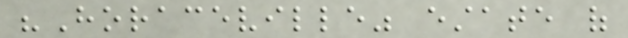"Horaceville" estate of
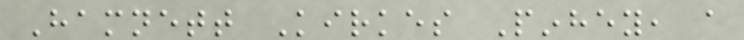Hamnett Kirkes Pinhey, a
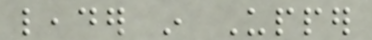leader in Upper
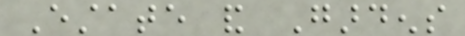Estate and Gardens
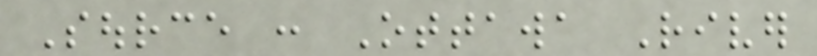Source : Ottawa River
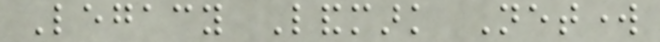Legacy Landmark Network
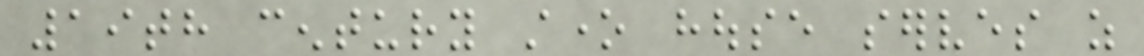19th century stone house serves as
